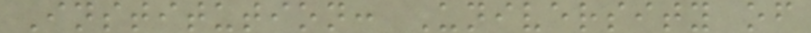Institution: University of
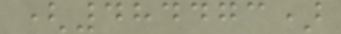(484473)
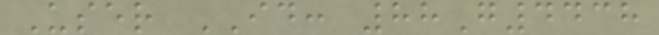User ID: 88G4438
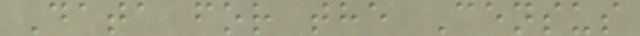Data for the Census
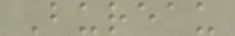Bureau
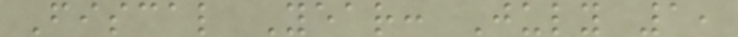Fiscal Year: July 1,
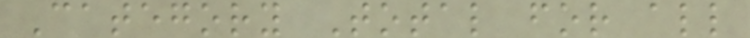Category Total for all
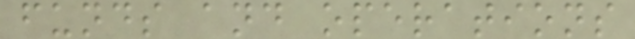funds and operations
